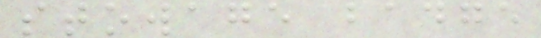stowage badge
